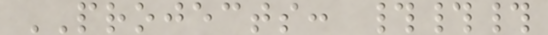PROJECTS: ###
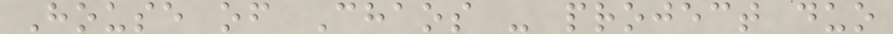House of Chaos - project duo
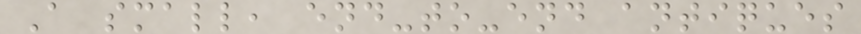A small, end-to-end antiques
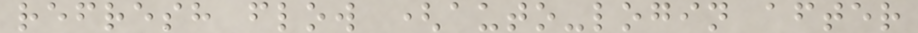refresh flow (auto-login after
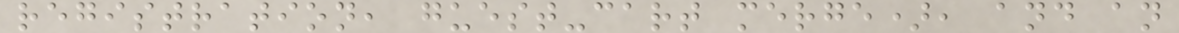registration, guest-cart merge), and an
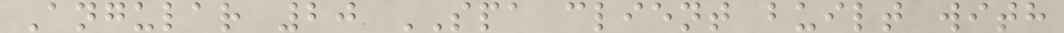Angular 20 SPA client built with
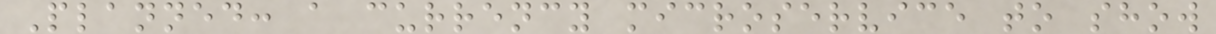Planned: a currency microservice to show
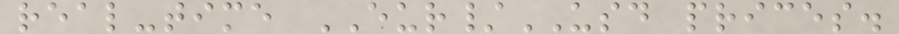real-time EUR/USD prices.
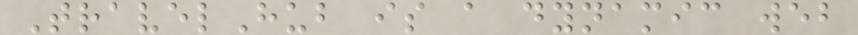TravelHub is a dynamic web
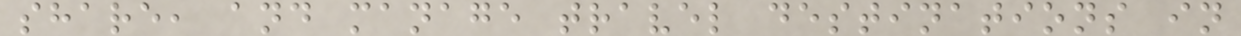share, and manage travel destinations in
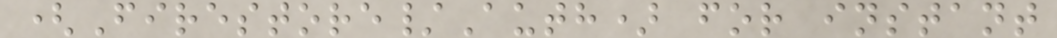(Firestore/Auth) for instant
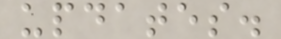updates.
